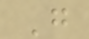G
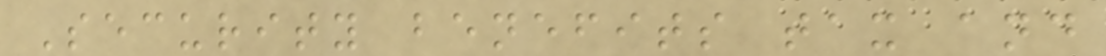Security benefits tax and
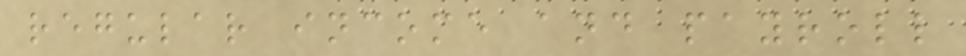regular income and payroll
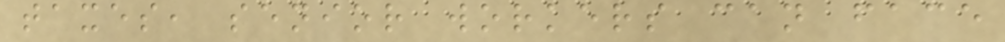taxes, senior workers can face
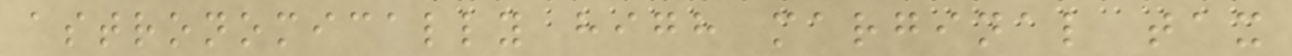astronomically high marginal tax
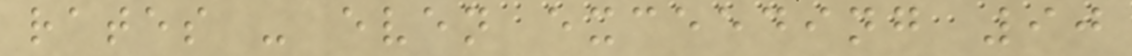rates - even exceeding 90
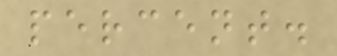percent.
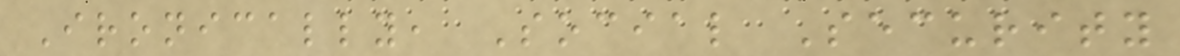Ironically, Social Security
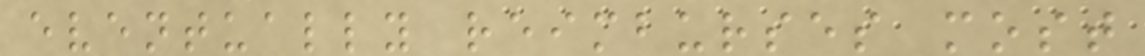eventually reimburses most
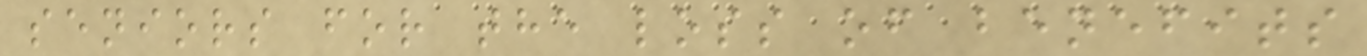seniors for the loss of benefits
